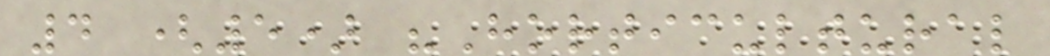4 (5) "Horticultural
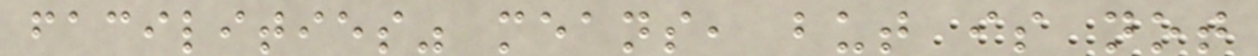facilities" means, but is not
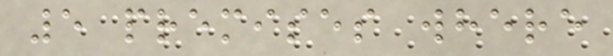5 premises where
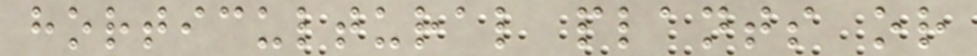horticultural plants or
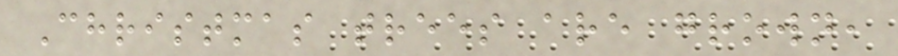Christmas trees are grown,
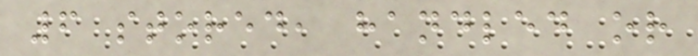6 stored, handled or
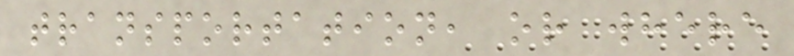transportation, or where
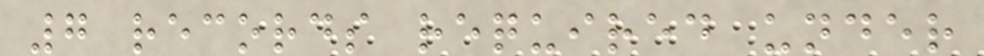7 records required under
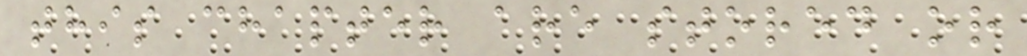this chapter are stored or
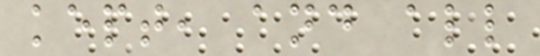kept, and all
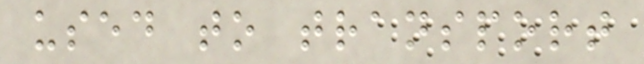used to transport
